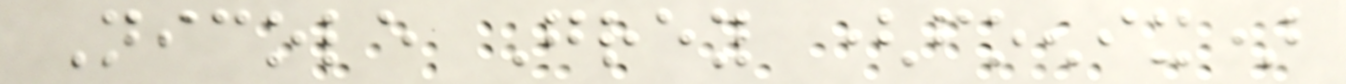Nicole Grey (foenix)
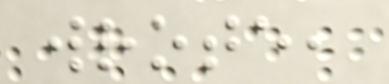wrote,
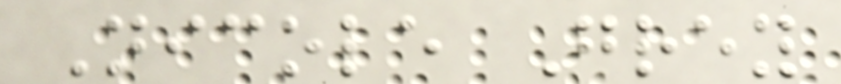Nicole Grey
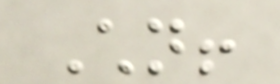Children!
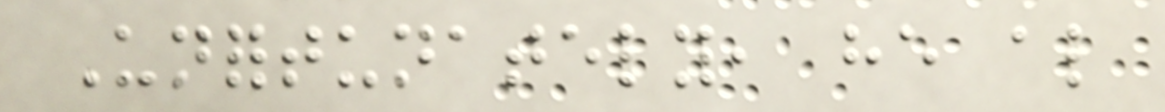Unfortunately, he also
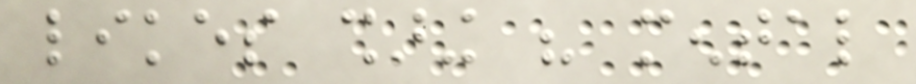likes sharing his mental
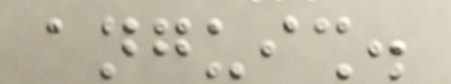anguish.
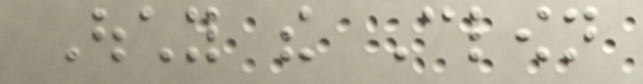Ouchy the Clown
